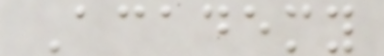Academy
